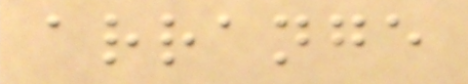arrange
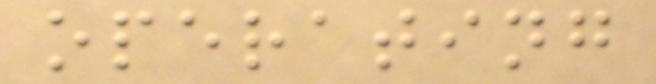operating
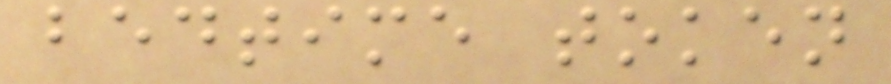bedtime token
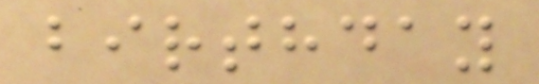birthday
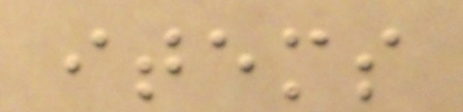items
